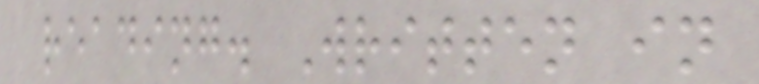reading. Written in
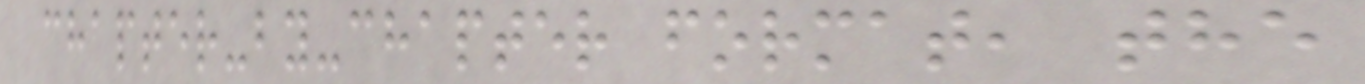chapter-by-chapter format, the
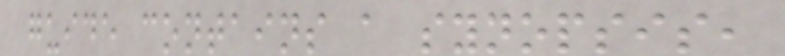guide contains a synopsis,
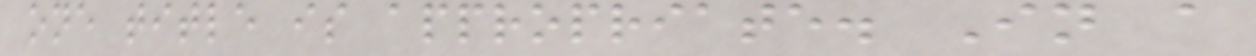one title is appropriate. In a
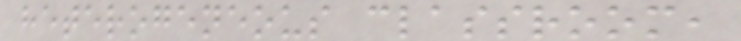heterogeneous classroom,
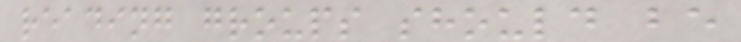reading groups should be
